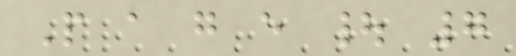P a g e | 7
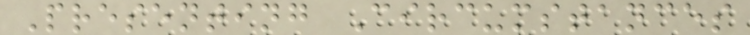Presenting Circumstances
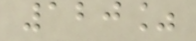120%
